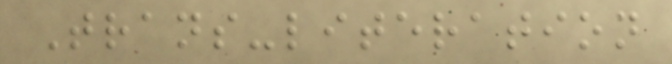Trans-literation
